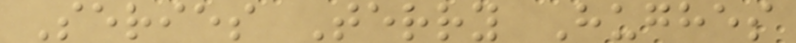Series Terry Hughes
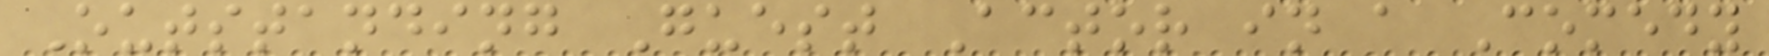Outstanding Guest Actor in a Comedy
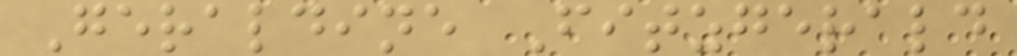Geraldine Fitzgerald
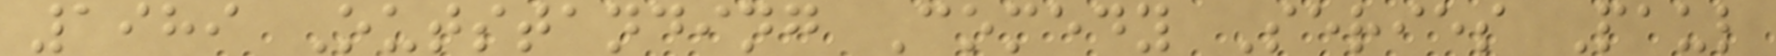1989 Outstanding Comedy Series Paul
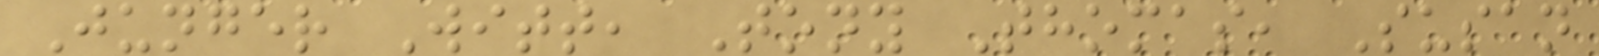Junger Witt, Tony Thomas, Susan
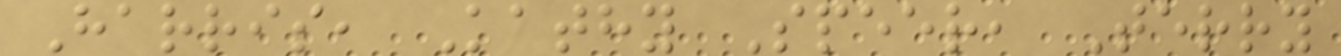Harris, Kathy Speer, Terry
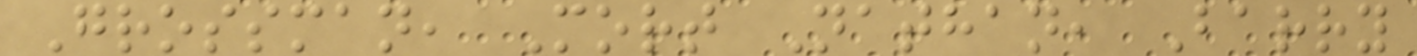Grossman, Mort Nathan, Barry
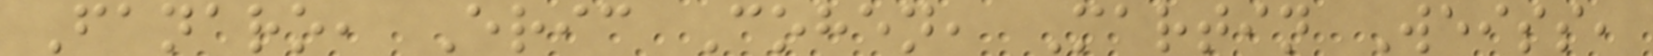Fanaro, Eric Cohen, Martin Weiss,
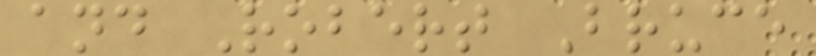and Robert Bruce
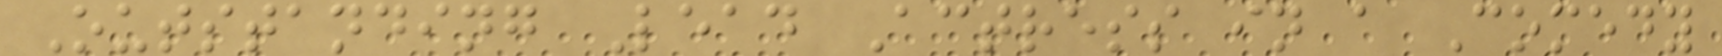Outstanding Lead Actress in a Comedy
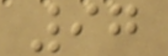97
